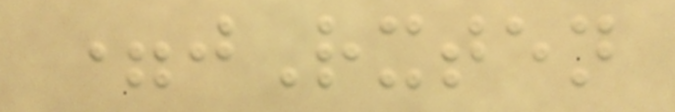=jRxten
